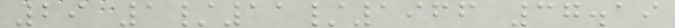29 1/11/1966 37.19
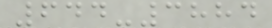644-3884
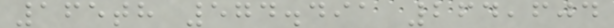165th 574.491 264,604
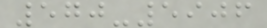570-5906
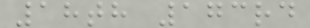18th 173rd
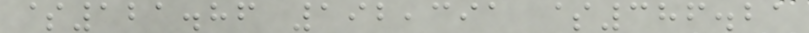$121.86 192,391 $386.21
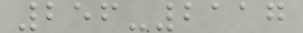256-2117
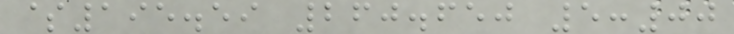$195.59 260.650 5:00
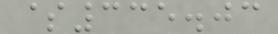$335.03
